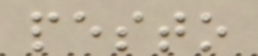pesto
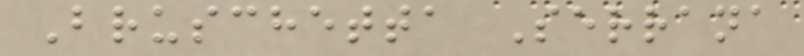Bruschetta Serrana
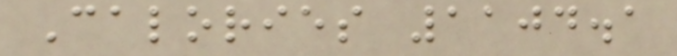Calories 1104.1
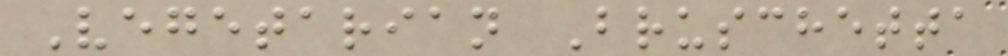Vegetarian Bruschetta
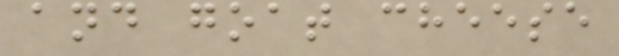and goat cheese
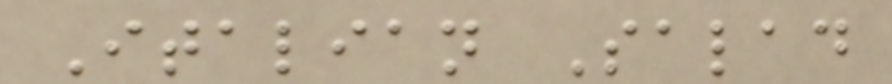Italian Salad
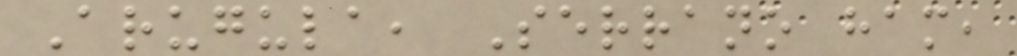Arugula, Serrano ham,
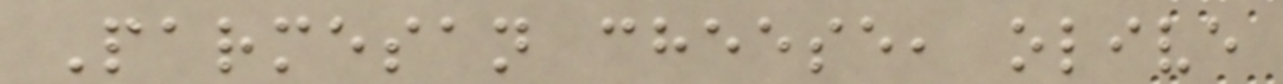Parmesan cheese, olive
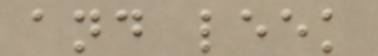and leek
